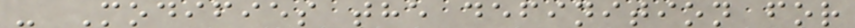- Modifies the definition for
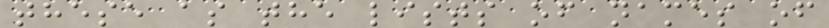these as the lists of names of
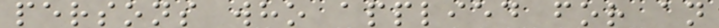persons who applied for an
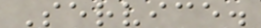Service.
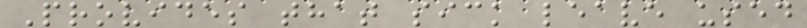Provides that sick leave used
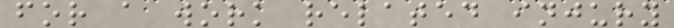for a work related injury
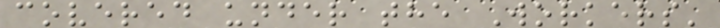covered under the Workers'
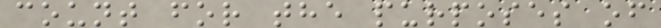count for the purposes of
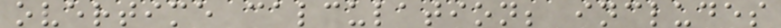overtime calculation; includes
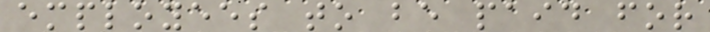employees to be paid for
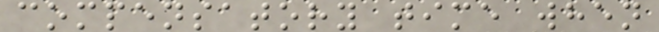compensatory time when
